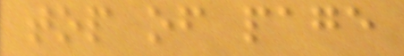top of page
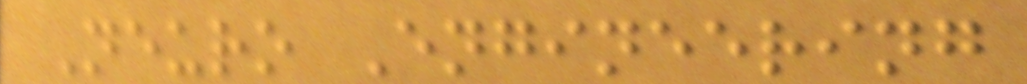Neuro Engineering
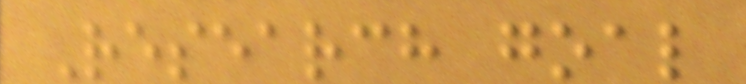Research goal
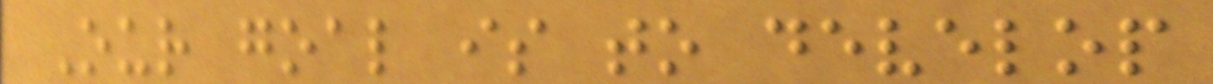Our goal is to develop
